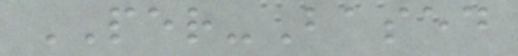PER-Based
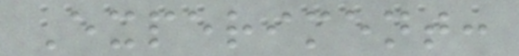Experiment:
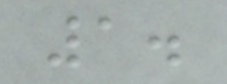1.
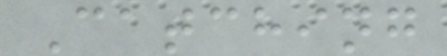Catching
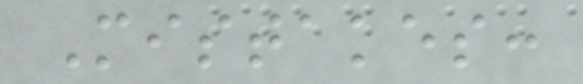Mistakes:
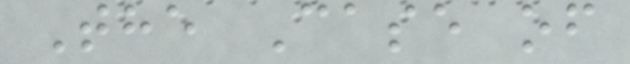The Case of
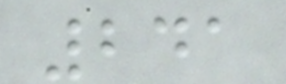241
